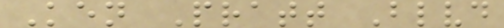Ken Pratt Blvd
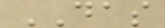DAS
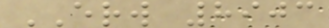ERW 8903
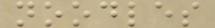noodles
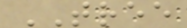TREE
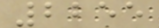2255
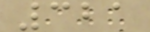321
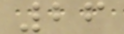26
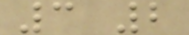3 2
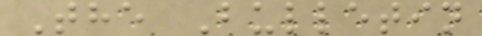The Bulletin
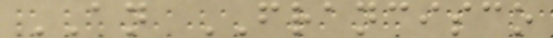AN FRANCISCO
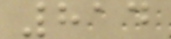814
